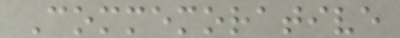Commemorative
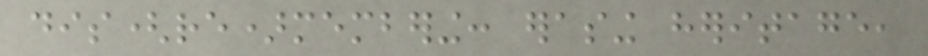dis(re)membering: erasing heritage,
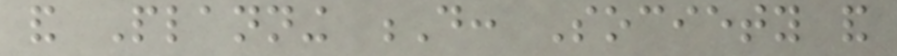and Planning D: Society and
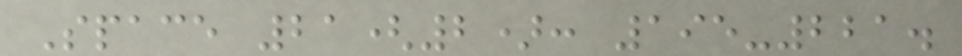Space 21(2): 195-221.
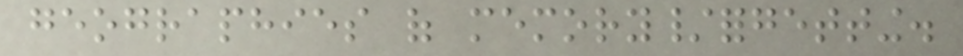geographies of memory/forgetting.
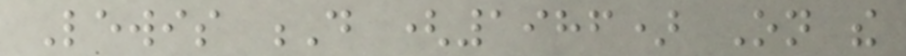Lewis D (1986) On the
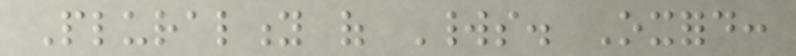Plurality of Worlds. Oxford:
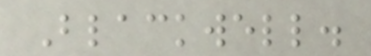Blackwell.
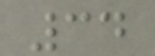34
